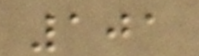101
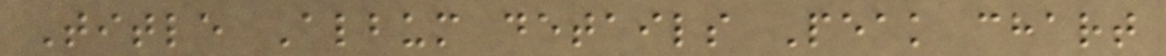Title Album details Peak chart
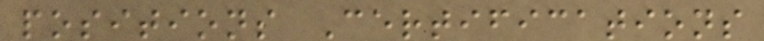positions Certifications
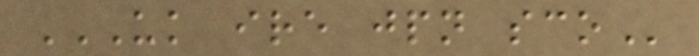UK IRE JPN SCO
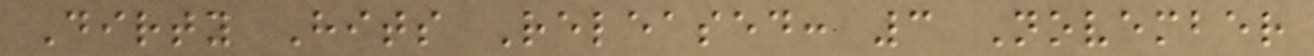Dirty Hits Released: 3 November
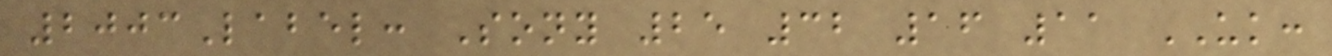2003Label: Sony 25 32 16 11 UK:
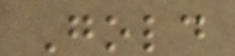Gold
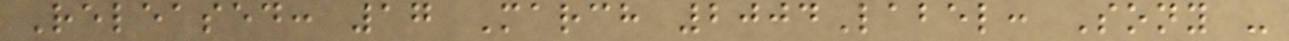Released: 17 March 2004Label: Sony -
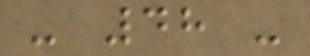- 48 -
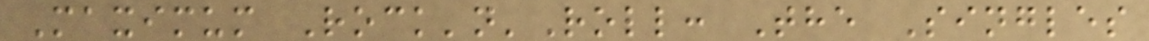Maximum Rock'n'Roll: The Singles
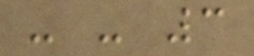- - 3
